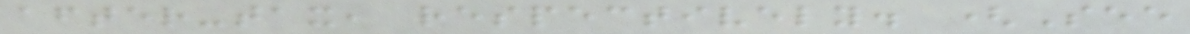after-tax, respectively. (See
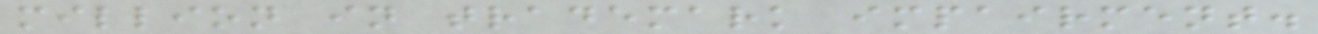million in trademark impairment.
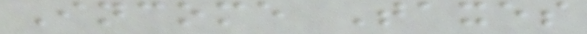Income Taxes
